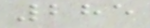285
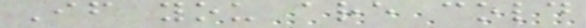If you are cold
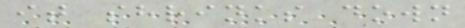it shrinks down
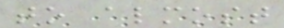to almost
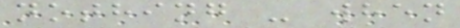nothing - when
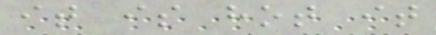it is hot it
